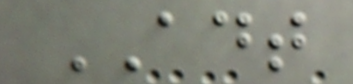ADT
